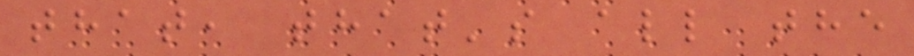that, that's all the
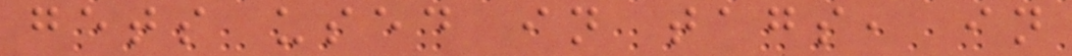gets used in tags, in
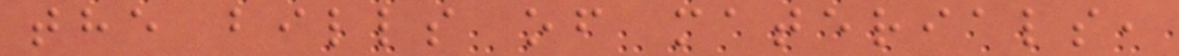the bills of materials,
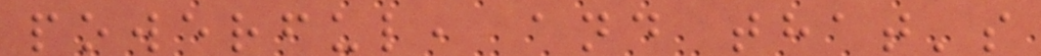powerful, and that's
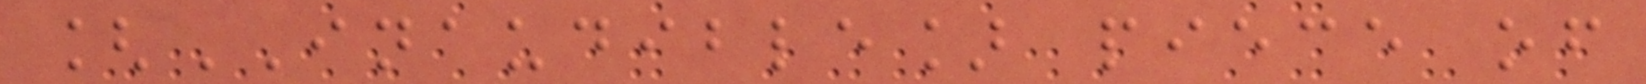[INAUDIBLE] piece of
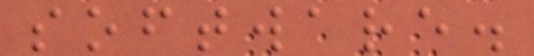software.
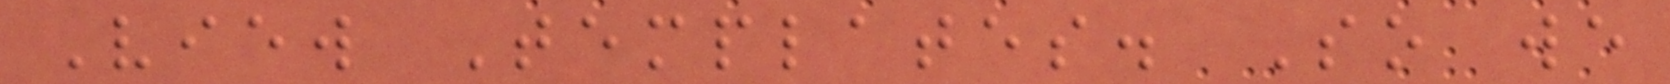View Templates. So we
